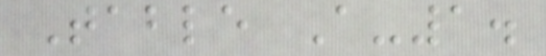Table A-1.
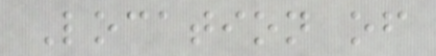Location of
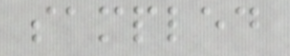sampled
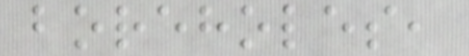boreholes,
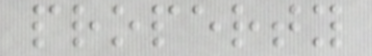property
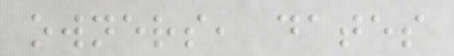owners, dates
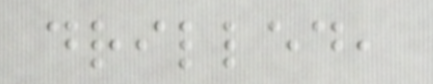drilled,
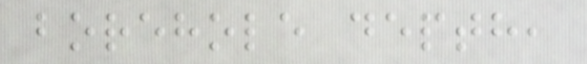borehole depth,
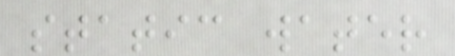static water
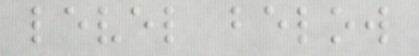level below
